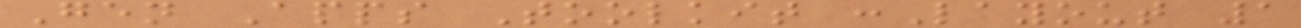Gen Apps Toolkit :Layout 1
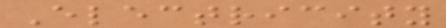Electricity
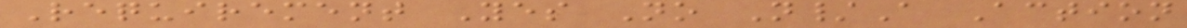Requirement Yes No N/A Action
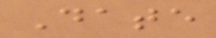Date
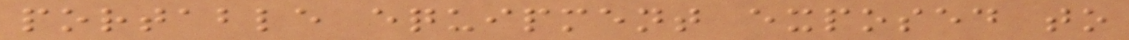portable equipment exposed to
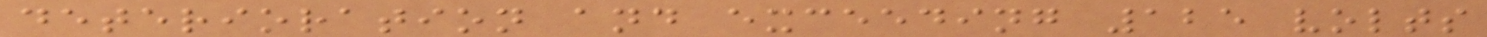deterioration and exceeding 125 volts
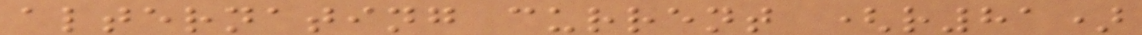alternating current (r81)
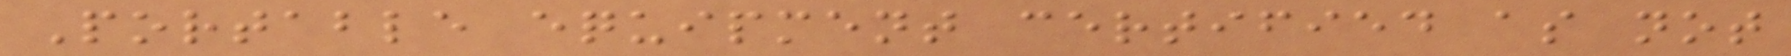Portable equipment certified as not
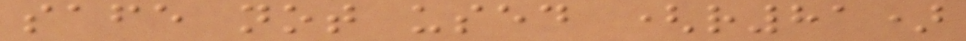safe not used (r81)
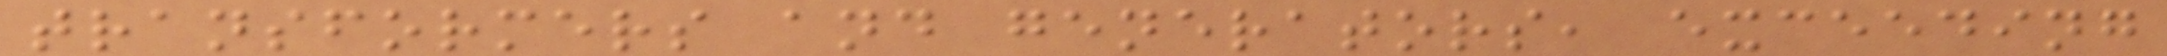transformers and generators, exceeding
